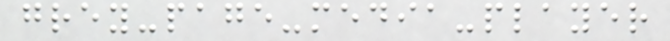grey-page-media-player
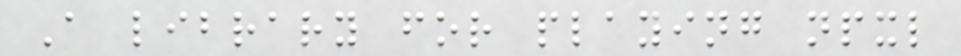A library for playing npxl
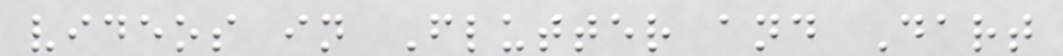videos in Flutter and Dart
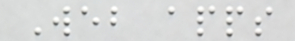Web apps
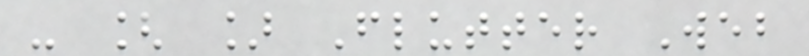- [ ] Flutter Web
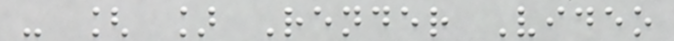- [ ] Render Video
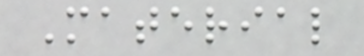Material
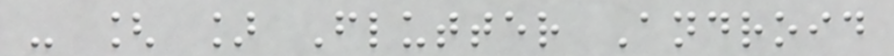- [ ] Flutter Android
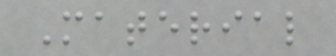Material
